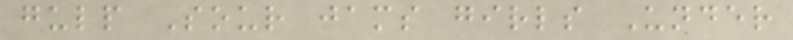gulp Sour jams girls Under
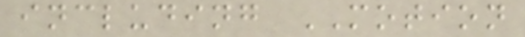including MOTION
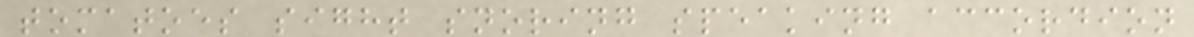tomatoes sight snoring speaking accordion
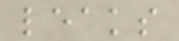leaks
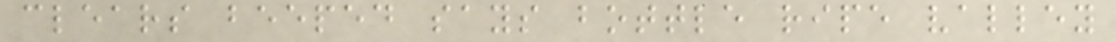clears beeped says bottle ripe valley
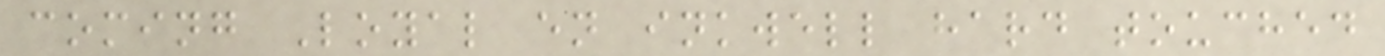coming Loyal en inkwell hard touched
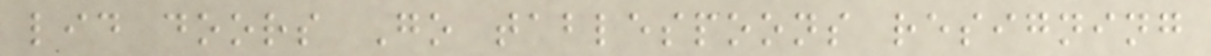lid doors Go tablespoons resigning
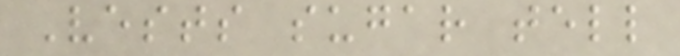Vests sugar tell
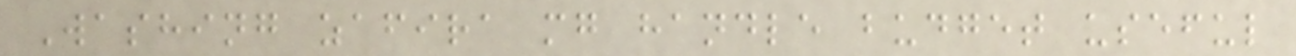Washing zafira mg handle budget useful
